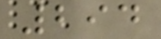294
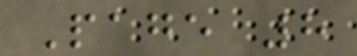Page 8
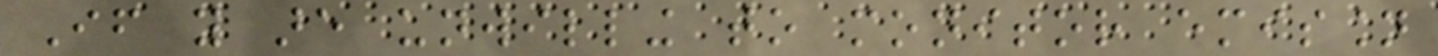If you are unwilling to monitor emission
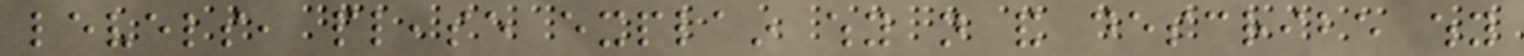levels, please explain why not and describe why
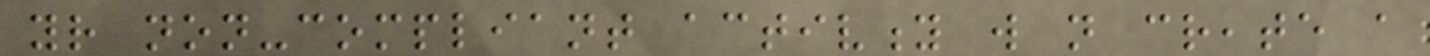your non-compliant activity will not create a
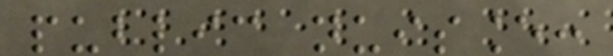public nuisance:
